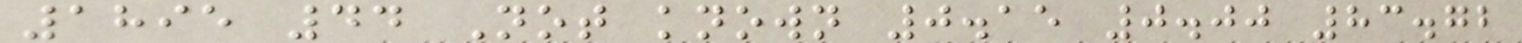1895 44 Not known 0.15 0.00 83.72
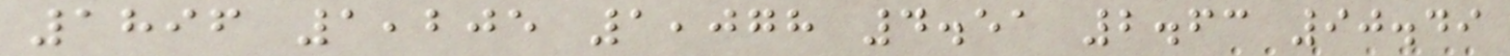1896 1,205 1,078 4.51 2.63 90.49
